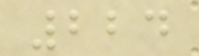224
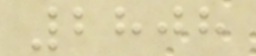2808
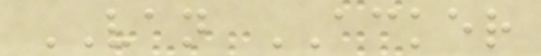VAN ACKER
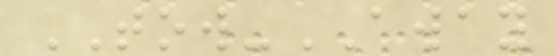TOW-AWAY
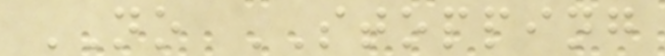NO STOPPING
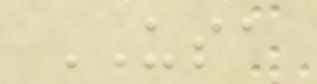USA
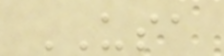USA
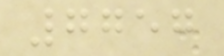7757
